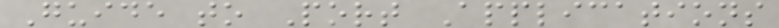Guide to Port Applications
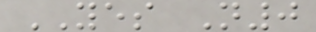YES N0
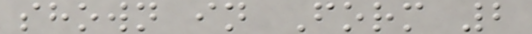shown in Form 2
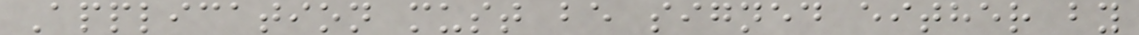Application must be signed either by
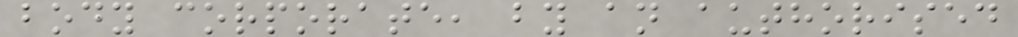body corporate, by an authorised
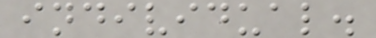individual.
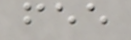fee
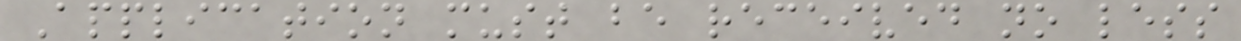Application must be received no less
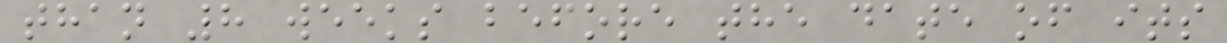than 8 weeks before the date of its
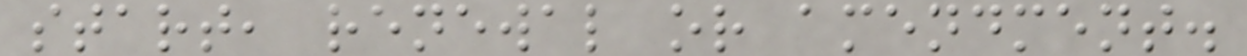start, renewal or amendment.
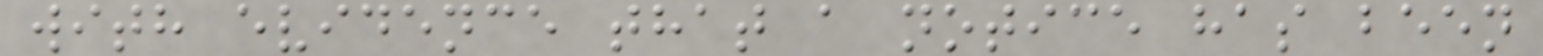with evidence that a notice has been
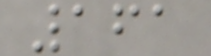161
